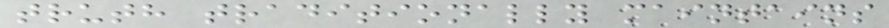truth traditionally maintains
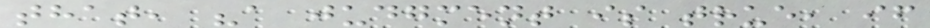that, "a judgment is true, if
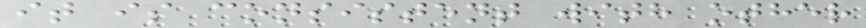it is consistent with other
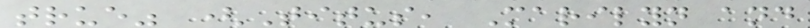true" (Titus, Marilyn and
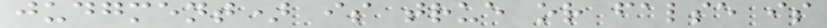judgment) is true or false is
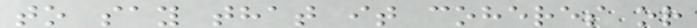to say that it coheres or
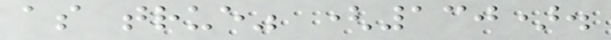as true" (130).
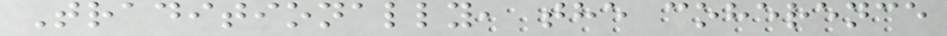Traditionally, the coherence
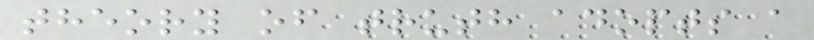theory of truth adopts a
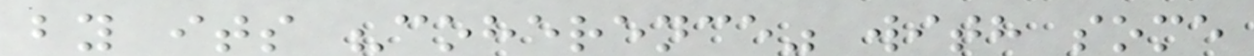by its "coherence" with some
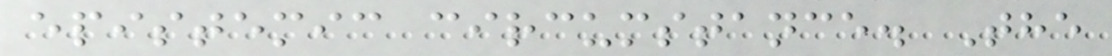epistemic circumstance. The
